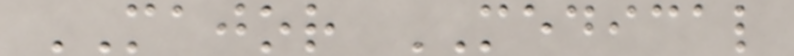MAJOR MEDICAL
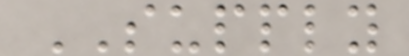SUPPLY
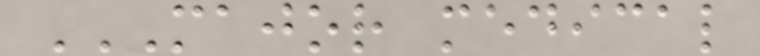MAJOR MEDICAL
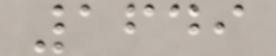1649
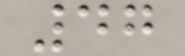47
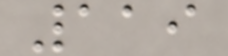119
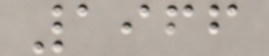1966
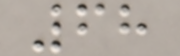68
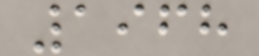1968
